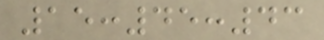15:45:43
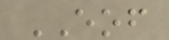EOF
